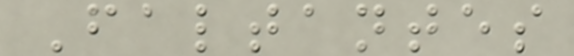Faltantes
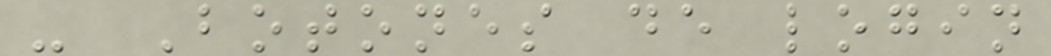- Botones de login
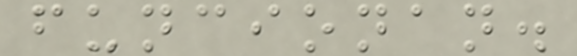funcionan.
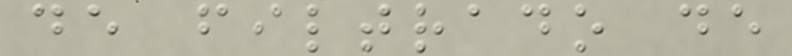de filtrado de
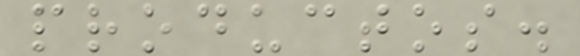productos.
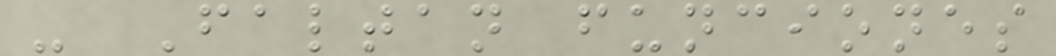- Faltan funciones
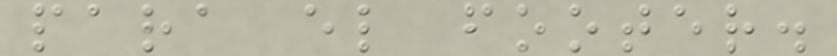para el footer.
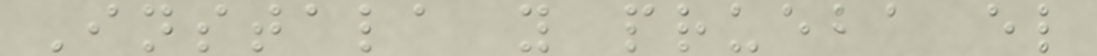Instala y prueba el
